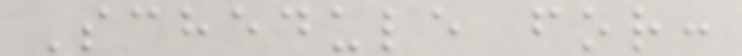Schedule for:
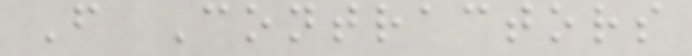F Contractors
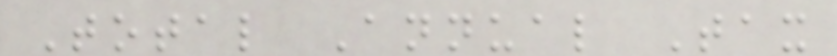Total Annual Tax
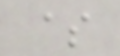$
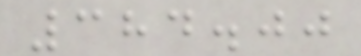384.00
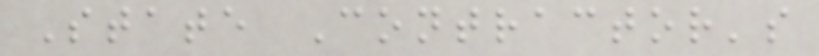State Contractor's
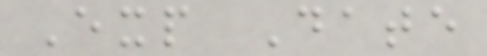Exp Date
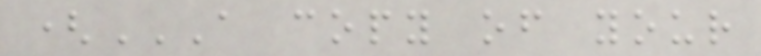(A COPY OF YOUR
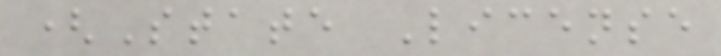(State License
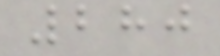280
